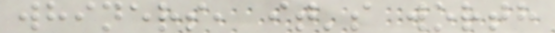whiners, it's worth
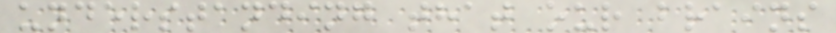understanding that our brains
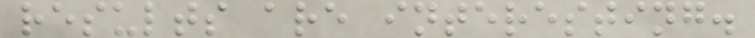results are interesting.
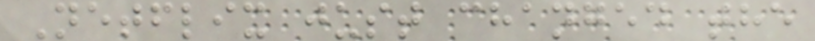Netflix just changed the
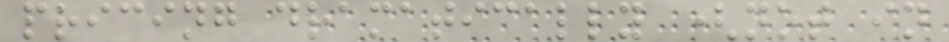pricing dramatically (not in
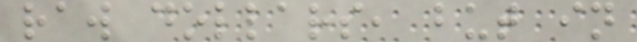raw dollars, but in
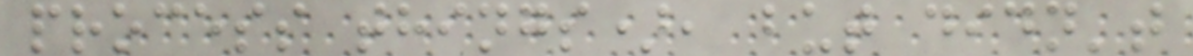process things), but didn't
